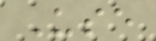Use
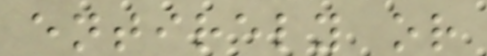entirely or
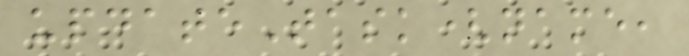updateTask(name,
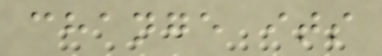change its
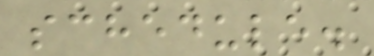schedule.
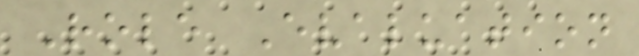Role Evaluation
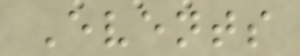Events
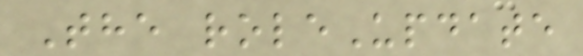The roleUpdate
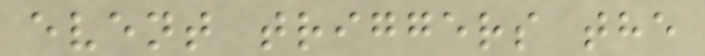event triggers the
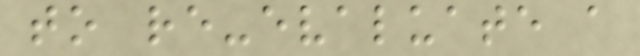to re-evaluate a
